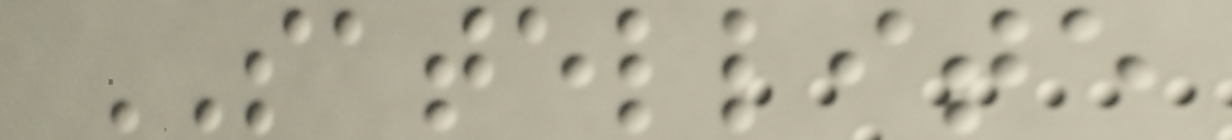SATELLITE
